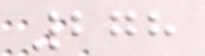278
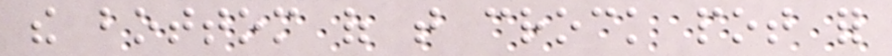the bottom of that crock pot for
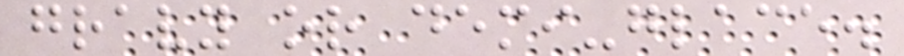gravy or demi-glace.
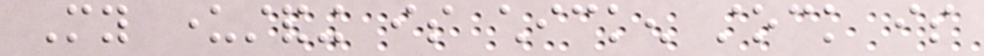My understanding is chicken stock is
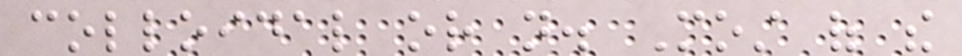colloidal or not. Most of the
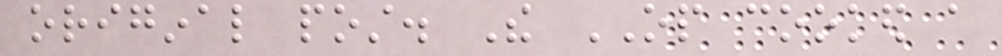original post. The OP cooked a
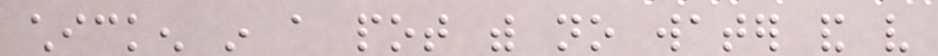chicken in a pot with no water and very
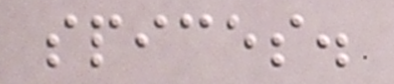spices.
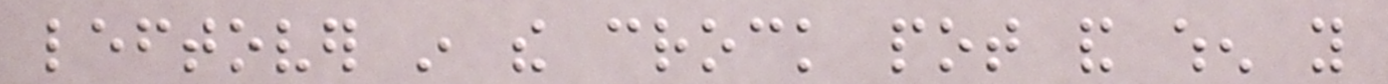leftover in the crock pot and when you
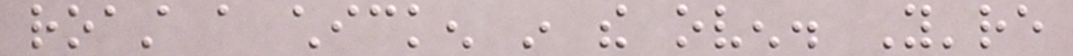roast a chicken in the oven. You're
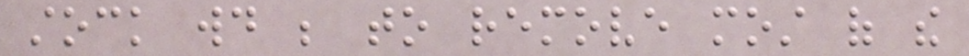stock would be to remove most of the
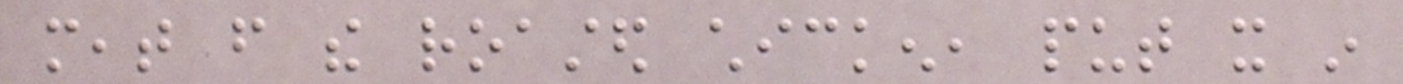meat from the roasted chicken, put it in
